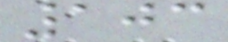103
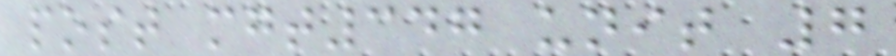post mgt347 unit 7
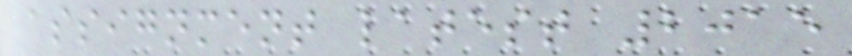assignment latest 2015
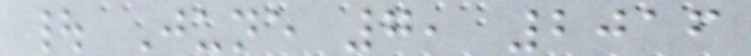| June 7, 2016
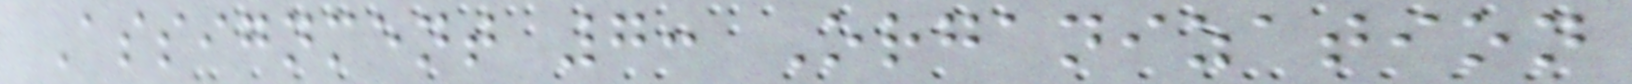Assignment 7: Organization
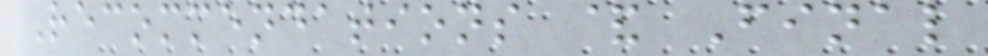Recommendations & Final
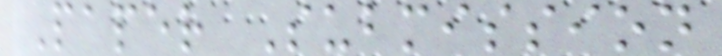Paper Submission
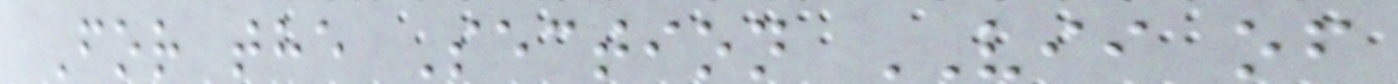For the Section VII of
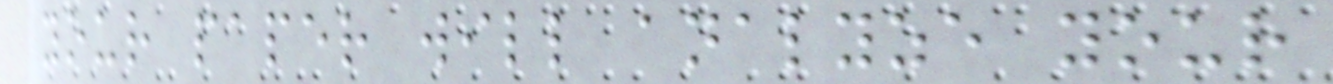your paper will analyze your
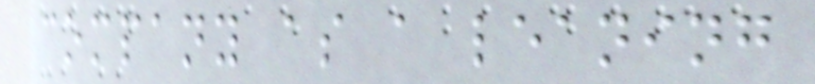company as a leaning
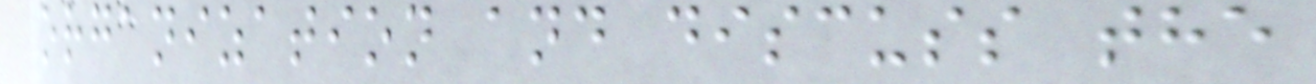organization and discuss the
